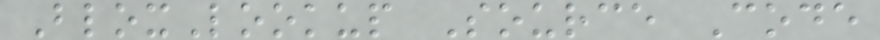BloxLookup Source Code
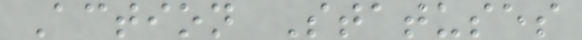Action Statuses
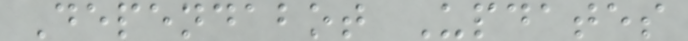Dependabot Updates
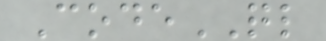CodeQL
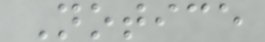Notice
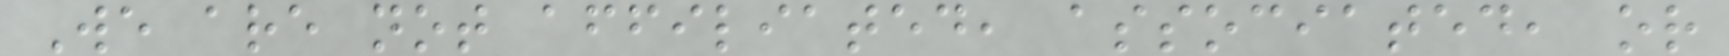We are not affiliated, associated, or
